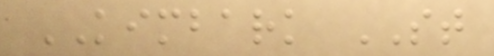KIMBARK ST
